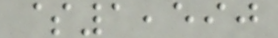$1,590
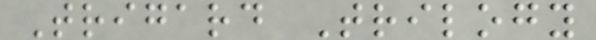Trigard Trilogy
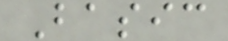Basic
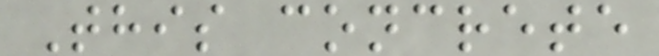This concrete
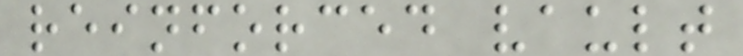reinforced vault
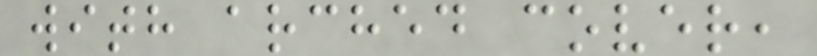with arched cover,
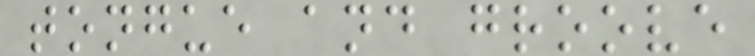tongue and groove
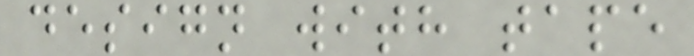design with tape
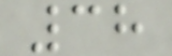38
